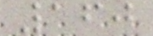160
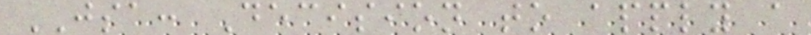JSA: Decision to apply a
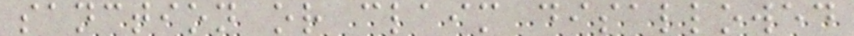sanction or claim disallowed
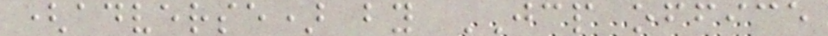(adverse) by JCP office
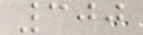300
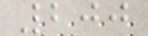200
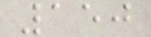150
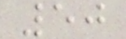50
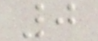0
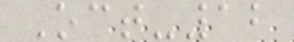Oct-12
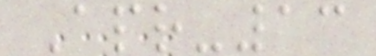Apr-13
